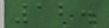12.
